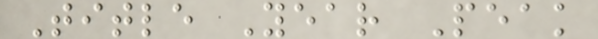Title Year Peak
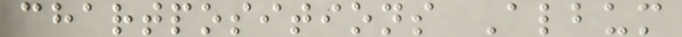chartpositions Album
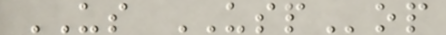US USPop
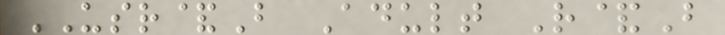USR&B Adult R&B
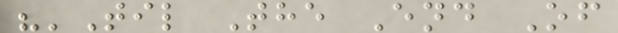"'Til The End Of
